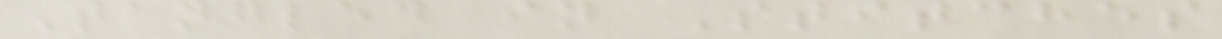Tangled in Stitches
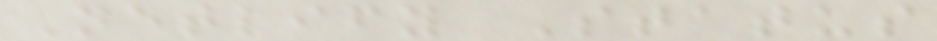Netlify Status
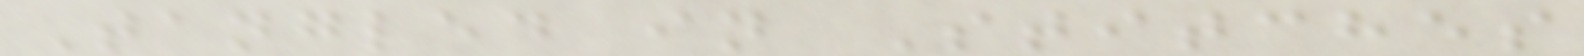Tangled in Stitches
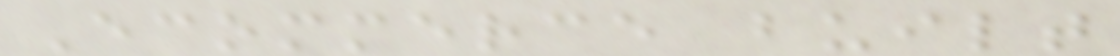Ecommerce built
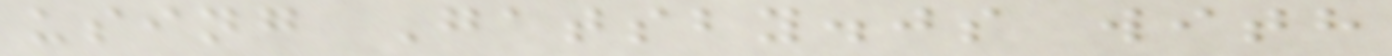using Gatsby.js with
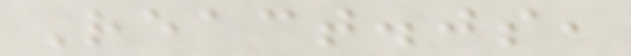React.js,
